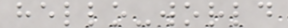hello-world
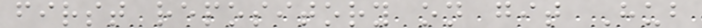first repository on git Hub
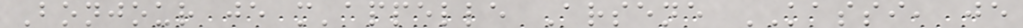Bonjour je m'appelle Arsene KASSI, je
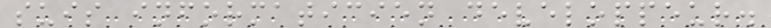suis informaticien developpeur.
